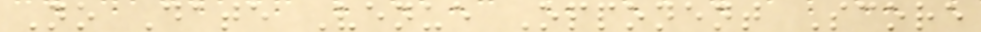No Date Venue Opponent Score
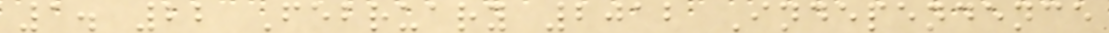1. 22 February 2012 Independence
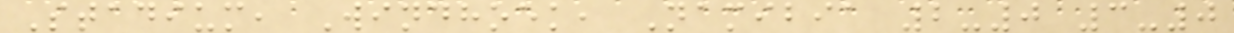Stadium, Windhoek, Namibia 2-0 3-0
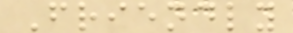Friendly
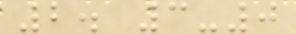2. 3-0
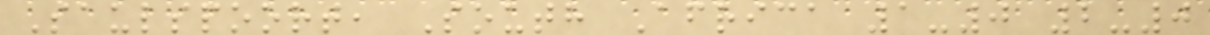Saulspoort, South Africa 1-0 2-0
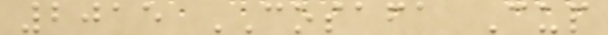2015 COSAFA Cup
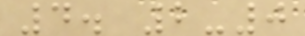4. 2-0
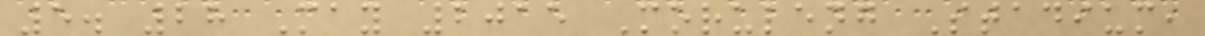5. 28 May 2015 Moruleng Stadium,
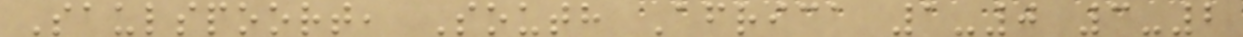Saulspoort, South Africa 1-0 3-2
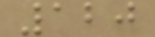120
